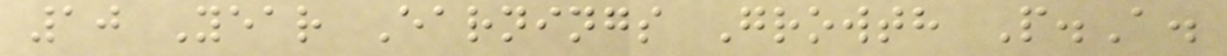10 Year Earnings Growth P.A.
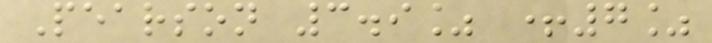Pearson 3.9% +7%
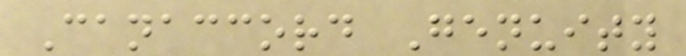Canaccord Genuity
